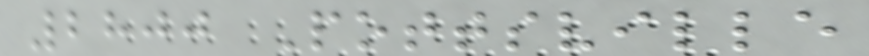2800 Pottsville
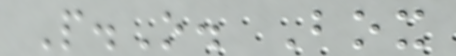P.O. Box
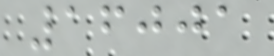16001
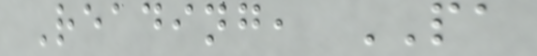Reading, PA
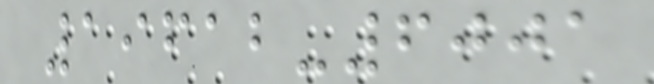19612-6001
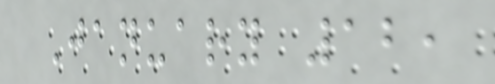January 12,
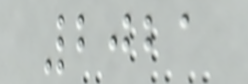2021
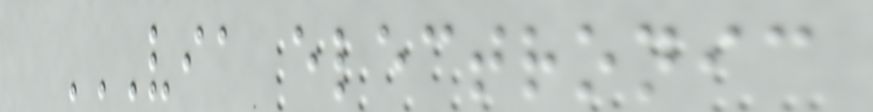VIA ELECTRONIC
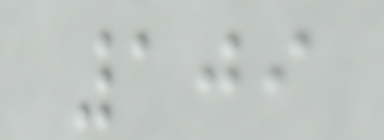109
